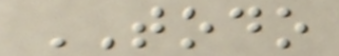TODO
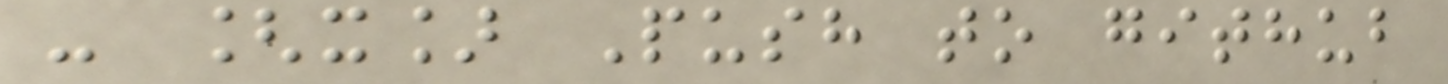- [x] Push to github
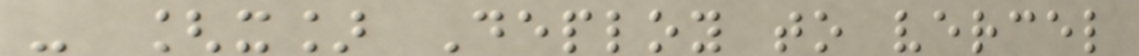- [x] Deploy to vercel
